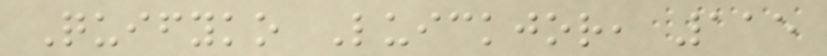Quifyko Luickjor, 115
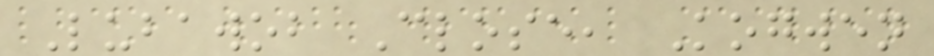Lubawob Close, Kogwen
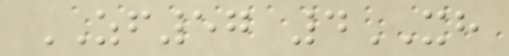ZF57 4XH
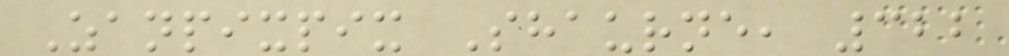Zanpixpix Shaurne, 322
